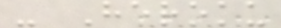- Heroku
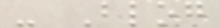- Blog
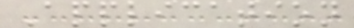Application
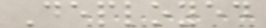Deployed
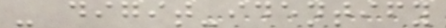- digit-identify
